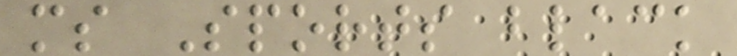ms Sports black
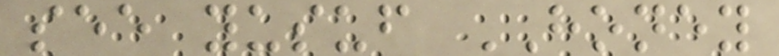see yusuf HONEY
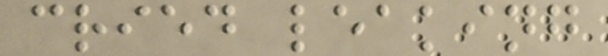cried leaking
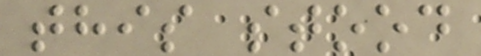this stood
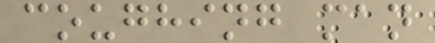coughing man
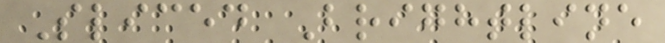Sliced Brightline
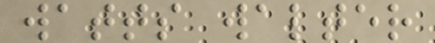watts walter
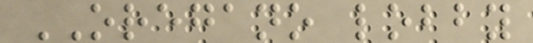OREGANO lobby
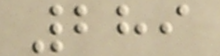289
